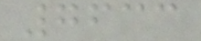7633
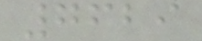7629
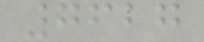7627
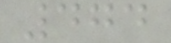474
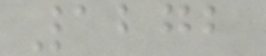1272
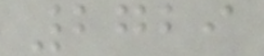2729
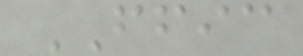FFIC
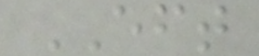EFT
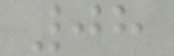08
